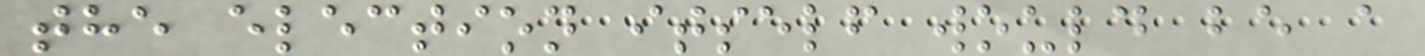the election itself would be a
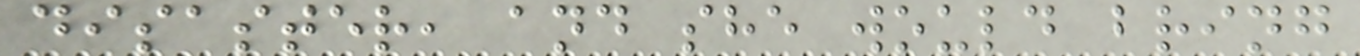disaster, and she would bring
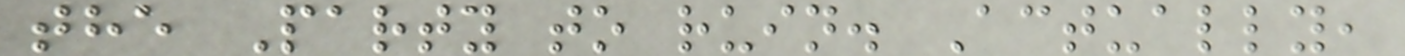the Party to ruin. Actually,
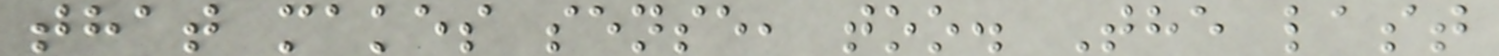that makes sense, too. The last
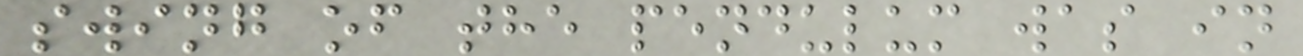swing of the pendulum was in
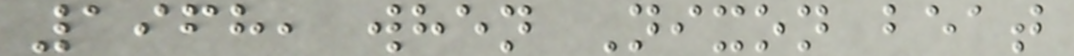1968, when Nixon beat
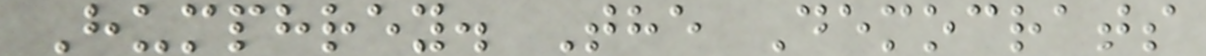Humphrey. The Democrats
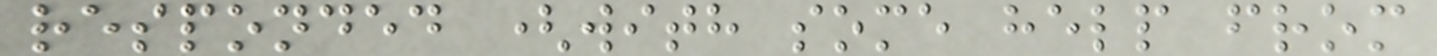responded (with some help from
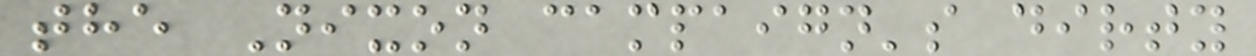the Nixon campaign's dirty
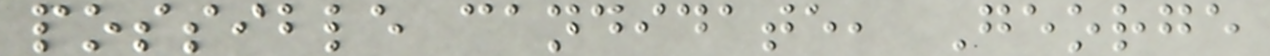possible candidate, George
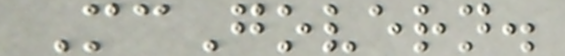McGovern.
